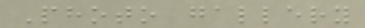Photo gallery
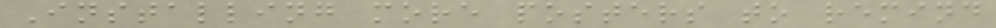Installing more posters to remind
